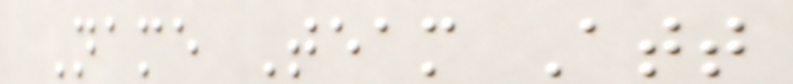Name Team Att
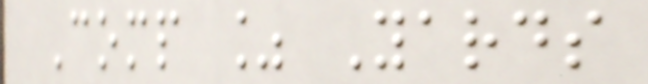Comp % Yards
